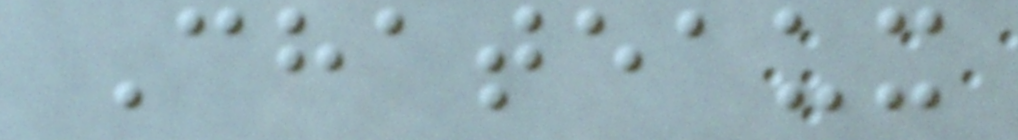Chateaux
